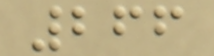266
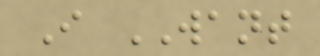I WANT
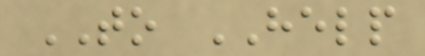TO HELP
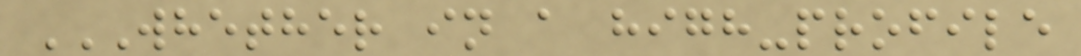WHETHER IN A HIGH-PROFILE
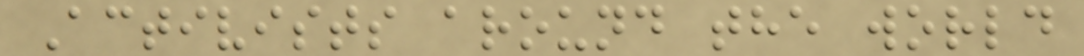Activists around the world
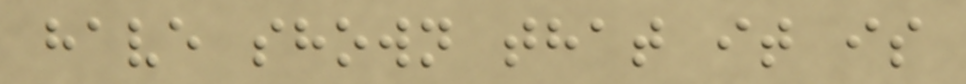have shown that it is
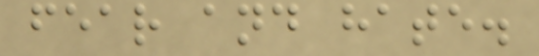fear and hate.
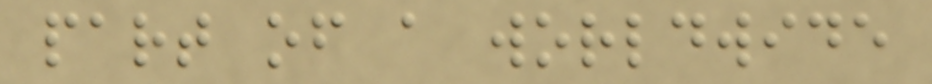part of a worldwide
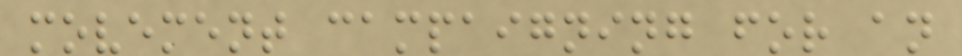movement campaigning for an
